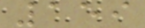159
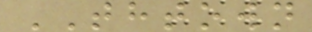THTOWN
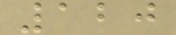120
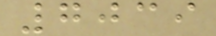7039
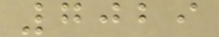7029
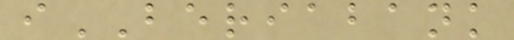iBERIABANK
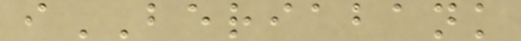iBERIABANK
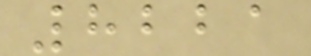8221
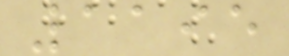1195
